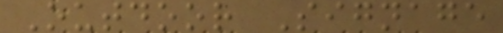Outdoor Signage
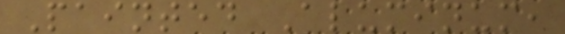Painted Aluminum,
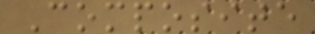Composite
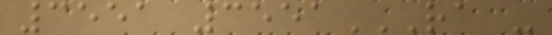3551 3551RA -
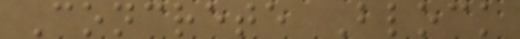Concrete Block
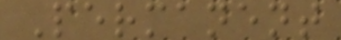Permanent
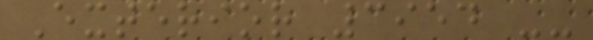Exterior 3954 --
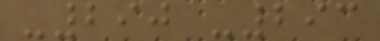-290 -293
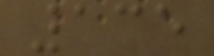135
